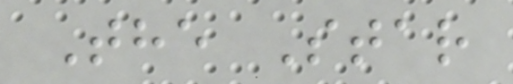The Star
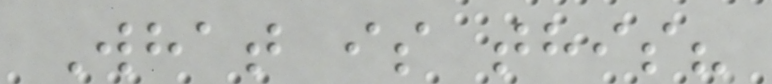What is this?
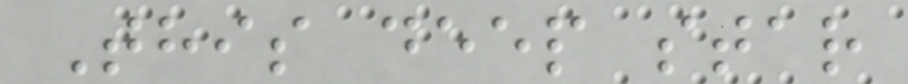This deep star
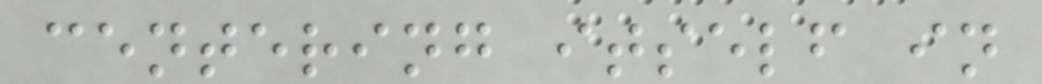centering itself in
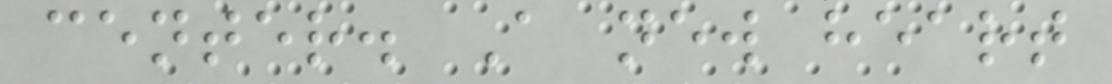center. A new heart
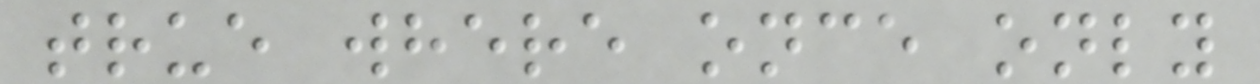true where once only
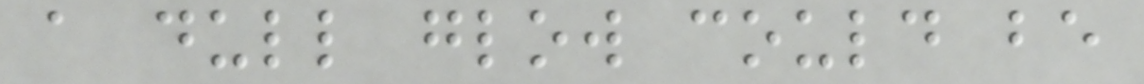a dull glow could be
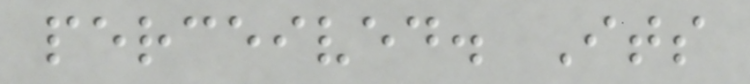perceived. Its
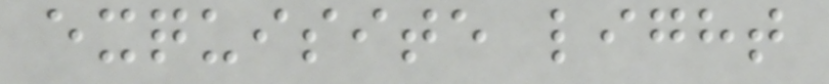exquisite light
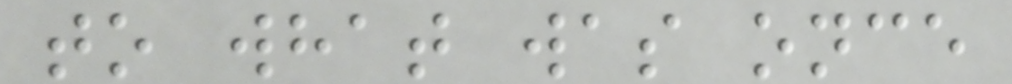to what was once
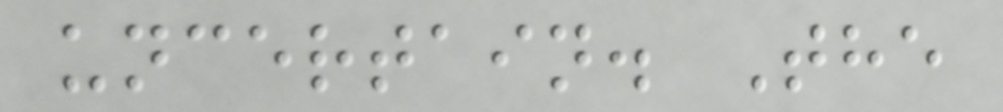uncertain. The
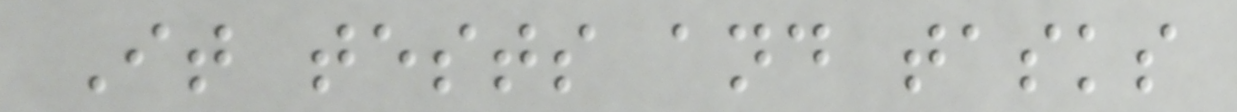It tests and tasks
